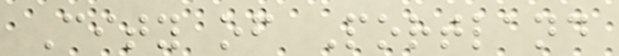City of Portland
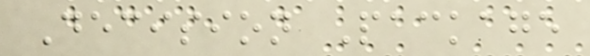Decision Package
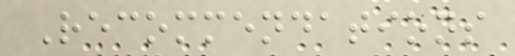Recommendations
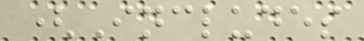(Includes
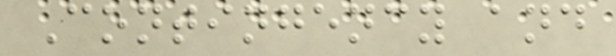Contingency and
